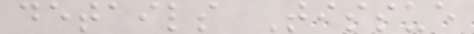details Tissue
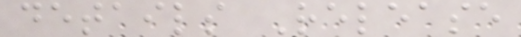details Release
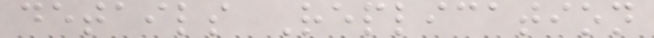details Replication
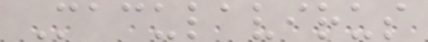Maculavirus
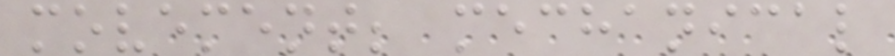movement; mechanical
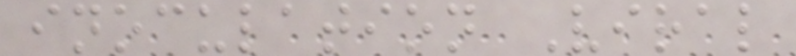inoculation Viral
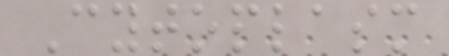Cytoplasm
